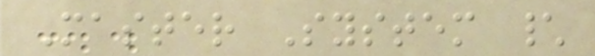Master System \
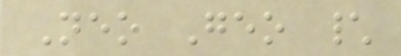Neo Geo \
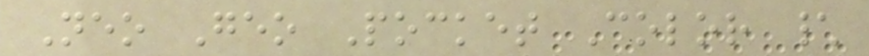Neo Geo Pocket Color \
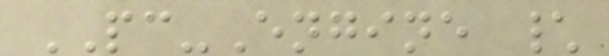PC-Engine \
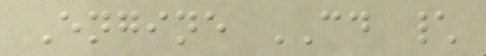Engine CD \
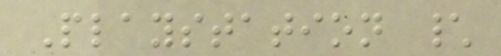Playstation \
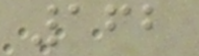162
